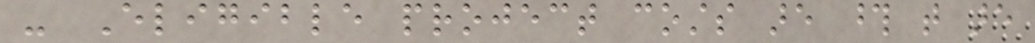- Eligible project costs are those that are
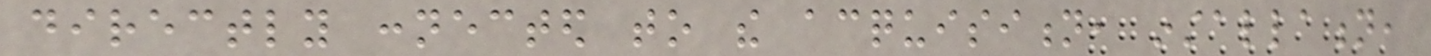directly connected to the acquisition, installation,
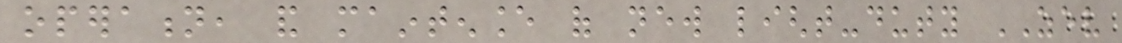operation, and maintenance of new light-duty ZEV
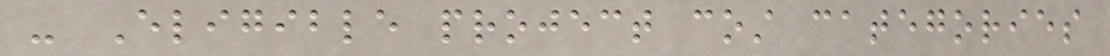- Eligible project cost categories
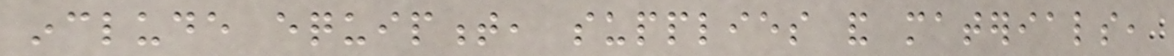include equipment, supplies and materials,
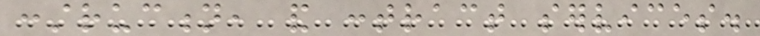construction, and contract services.
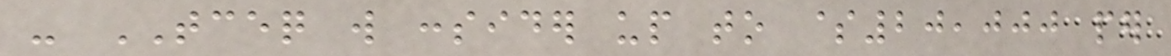- TCEQ will consider up to $20,000 per
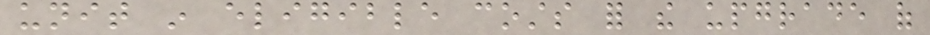unit in eligible costs for the upgrade of
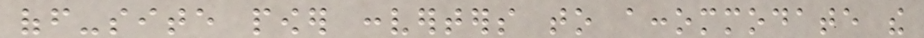off-site power converters to accommodate the
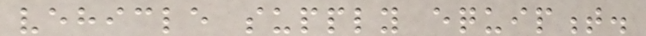vehicle supply equipment.
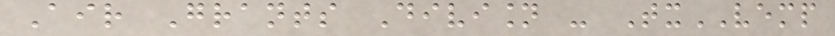Air Grants Division - TxVEMP
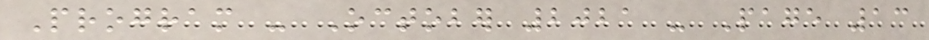Program - October 2021 - Page 13
